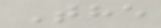The
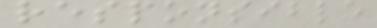responsible
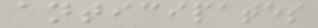anticipates
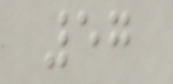57
